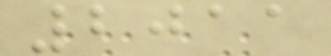2011
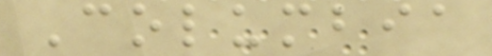Columbia
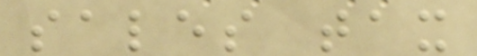sales tax
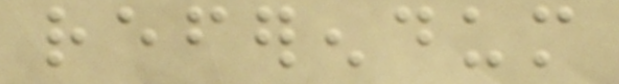referendum
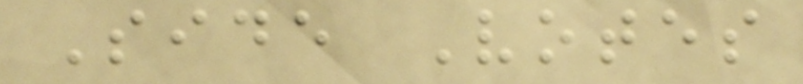Side Votes
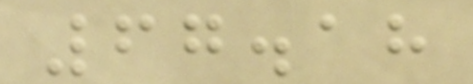67.18
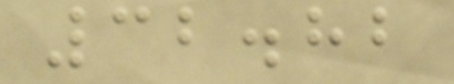32.82
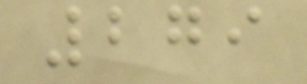279
